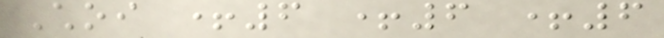Choi +6 +6 +6
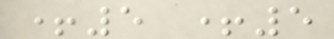+5 +5
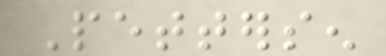Pettersen
